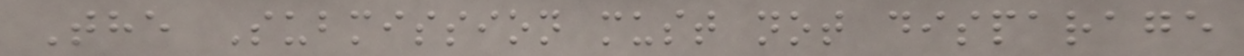The Submission must not disparage
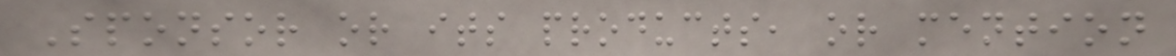Sponsor or its products, or mention
